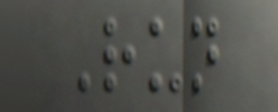Run
